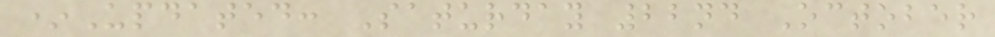*Updated: Saturday 22nd October
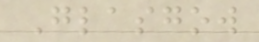Glasgow
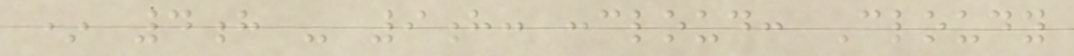* 4h - 9h: :cloud: Cloudy
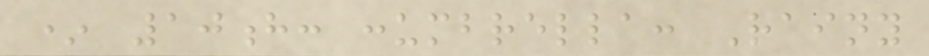* 10h: :umbrella: Rainy
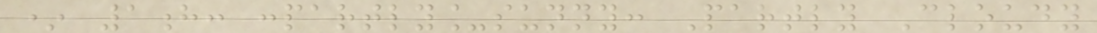* 1h: :partly_sunny: Partly Cloudy
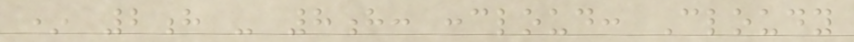* 2h - 8h: :cloud: Cloudy
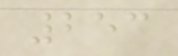253
